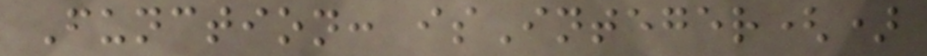Function: isInteger()
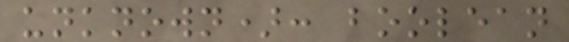unknown): boolean
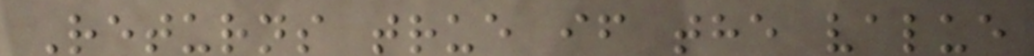Returns true if the value
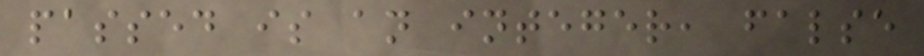passed is an integer, false
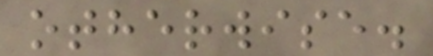otherwise.
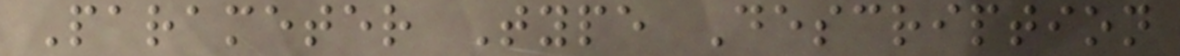Parameter Type Description
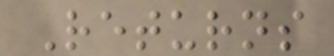Returns
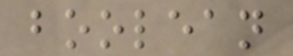boolean
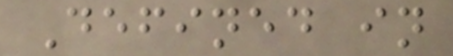Defined in
